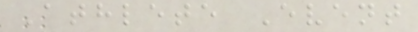Athlete Event
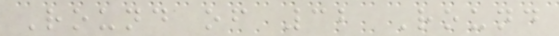Round of 32 Round
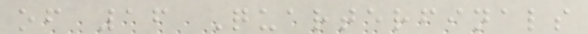of 16 Quarterfinals
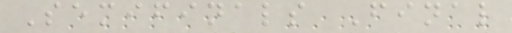Semifinals Final
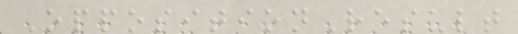OppositionResult
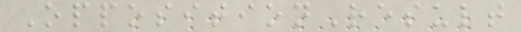OppositionResult
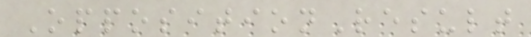OppositionResult
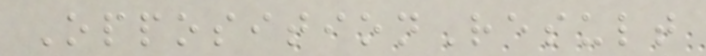OppositionResult
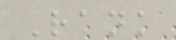Rank
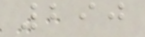290
